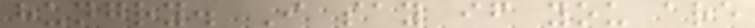hungry. I say if you are
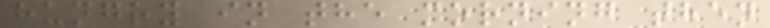hungry in the morning then
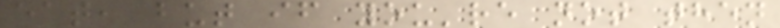eat, but if you're not then
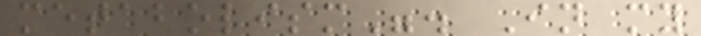metabolism". In my
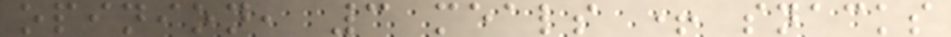opinion, 3 meals + snacks
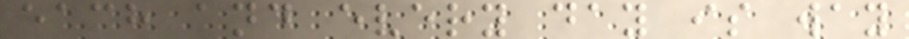each and every day is way
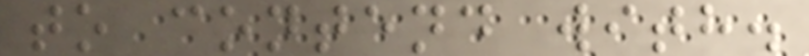to contend with.
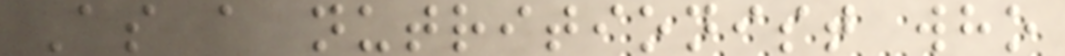As a nutritionist who
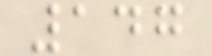147
